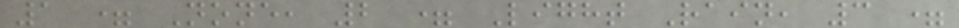1 = None, 2 = Light Rain, 3 =
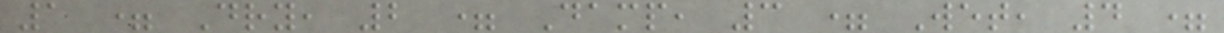1 = Dry, 2 = Damp, 3 = Wet, 4 =
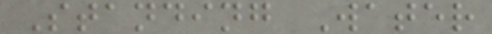Standing Water
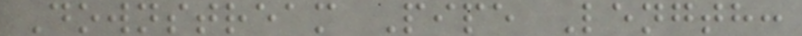Downstream Pipe Length:
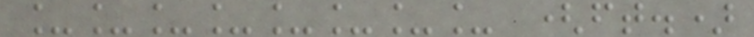________ (ft.)
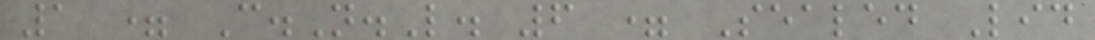1 = C.N.L. 6 = Sealed Lid
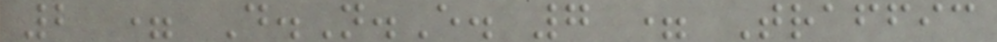2 = D.N.E. 7 = Traffic
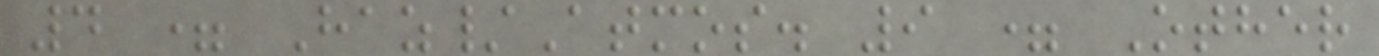4 = Haz/Atmos. 9 = Other
